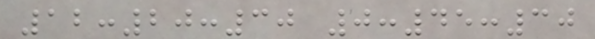12:20:30 0:45:30
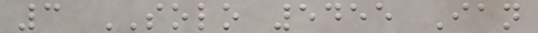3 SOLO 5455 Ian
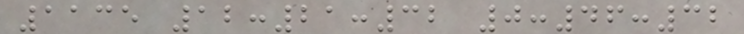1135 12:21:32 0:46:32
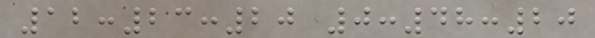12:23:20 0:48:20
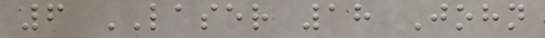6 LASER 18 John
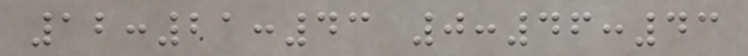12:21:43 0:46:43
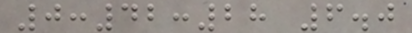0:42:28 6.0
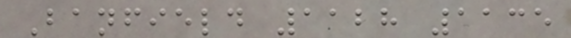Banfield 1128 1135
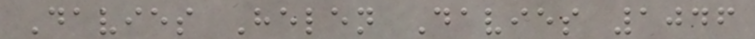Davies Helen Davies 1046
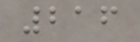216
